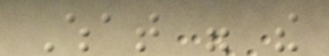What were the
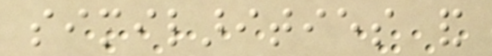similarities and
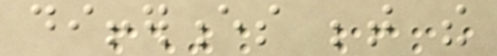differences between the
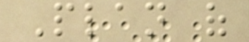Plan of
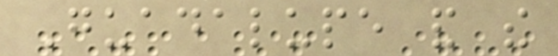Guadalupe and the
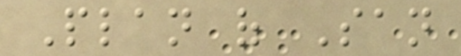Plan of San
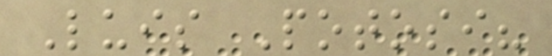Luis Potosi?
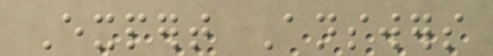Expert Answers
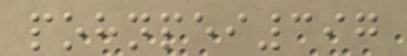pohnpei397
